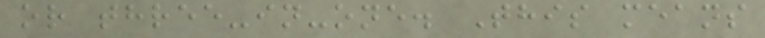or three-in-one. This means
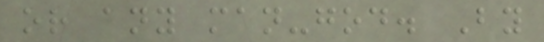or any man-god. By
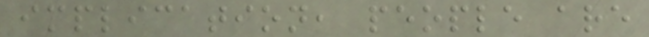implication, people are
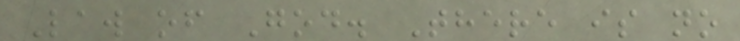Law of God. There is no
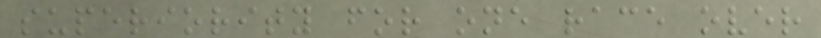superiority for one race over
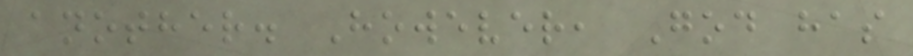another. However, God has
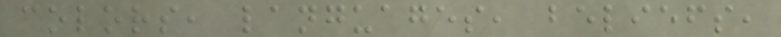colors, languages, beliefs,
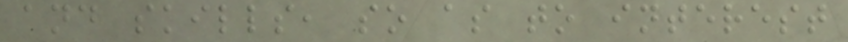and skills, so as to interest
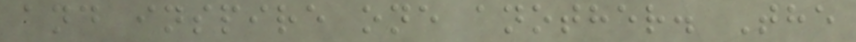and inspire one another. The
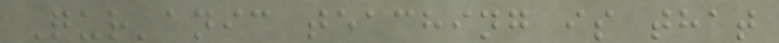Qur'anic teaching is that
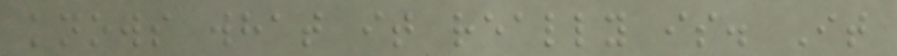knows what it really is. It
